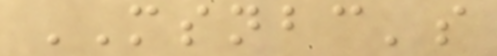MSNBC's
